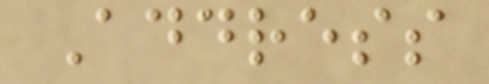Address
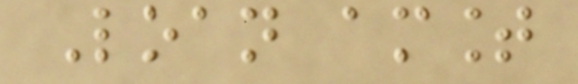Loan amount
